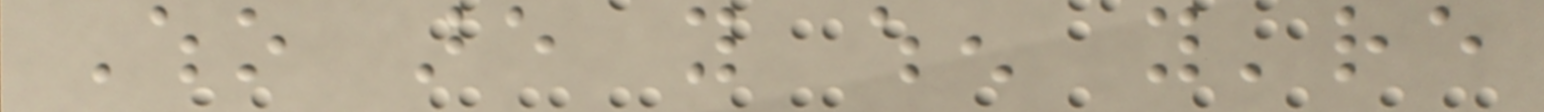Who are you when you're
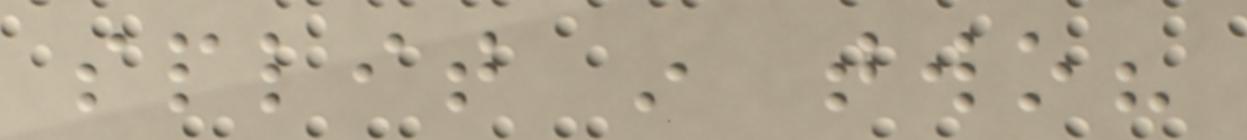split in two?
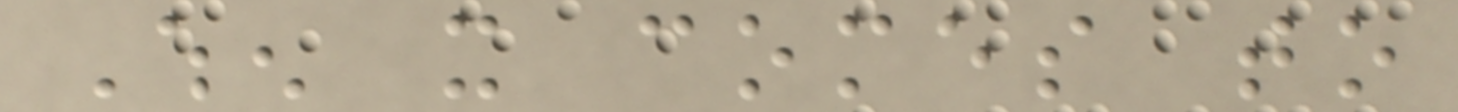When it comes to
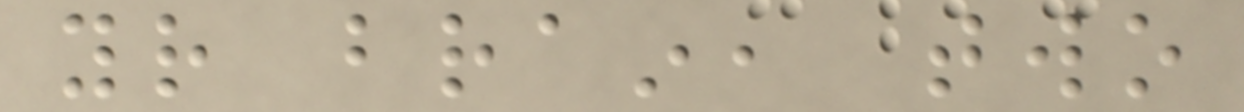your brain, two
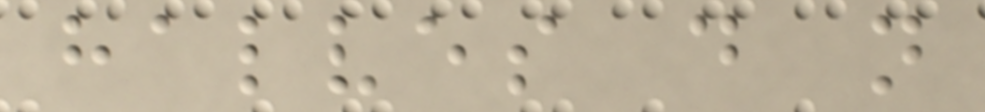halves do not
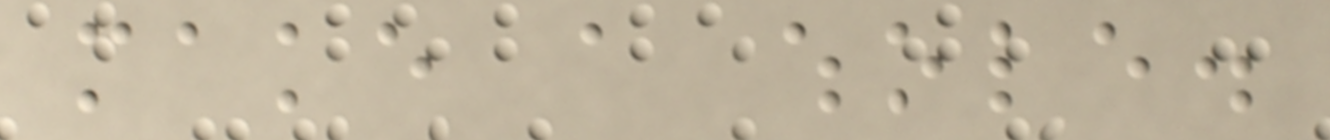make a whole.
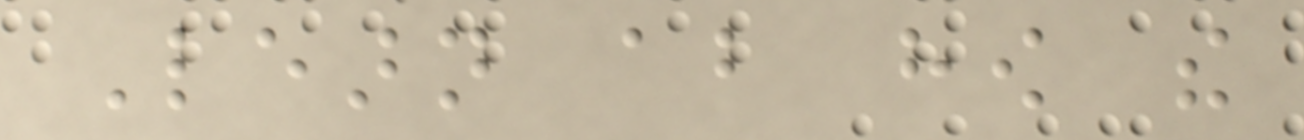Learn about how the
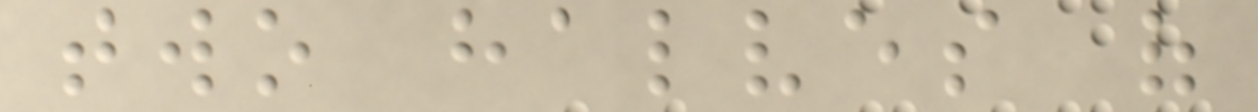two halves of
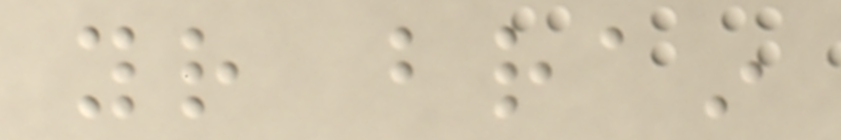your brain
